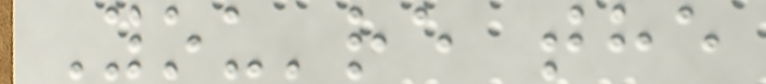You're the
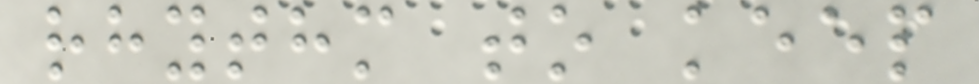rhythm to keep
